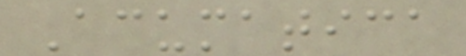Acumatica
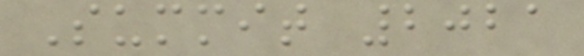Summit 2021
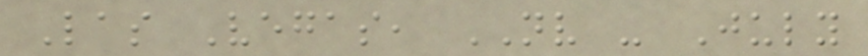Las Vegas, NV - July
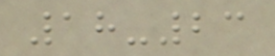18-23
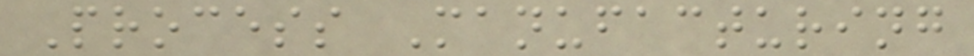Process Manufacturing
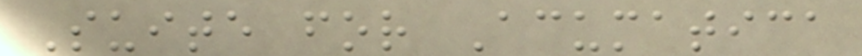Suite for Acumatica
